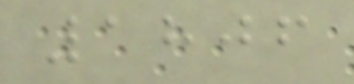1806
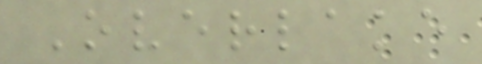Overlake
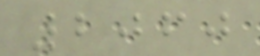2060
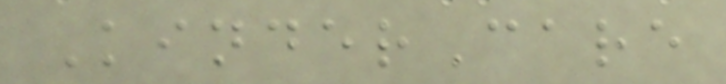KinderCare
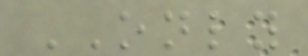ONLY
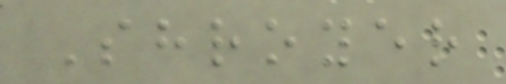Shroyer
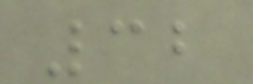32
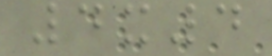4x4
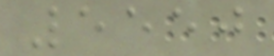5550
